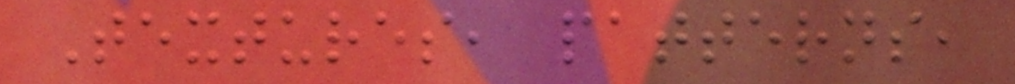Textures, patterns,
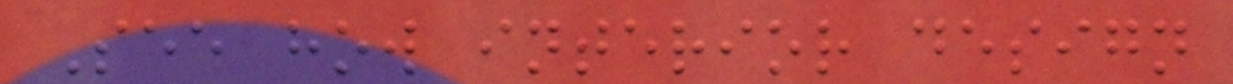See how interior design
